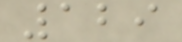129
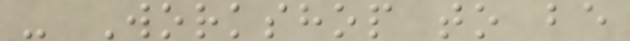- Workshop to be
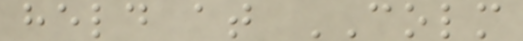held at COLM
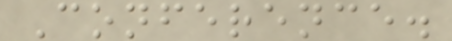Conference.
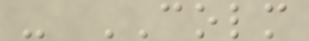- COLM
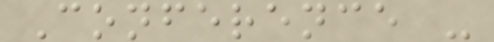Conference -
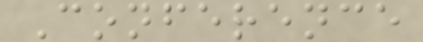Conference
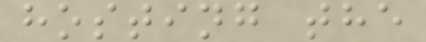hosting the
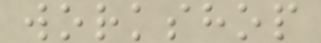workshop
